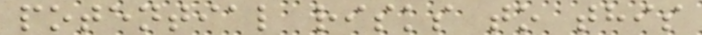potential risks to this
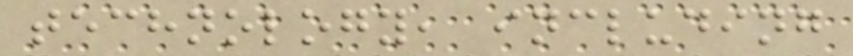technology, including
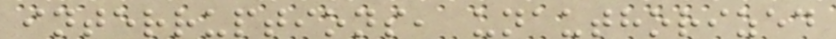interruptions, unauthorized
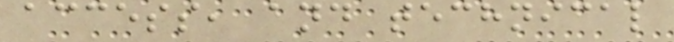access, and technical
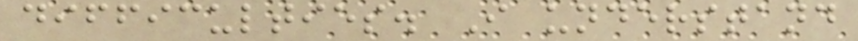difficulties. I understand
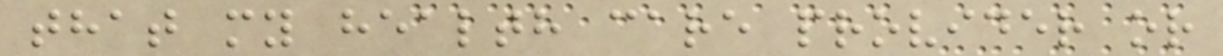that my health care provider or
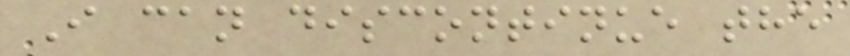I can discontinue the
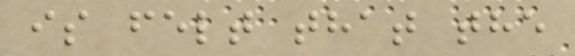is felt that the
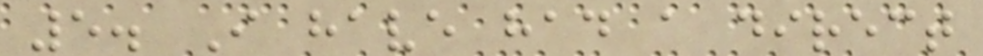5. I have had a direct
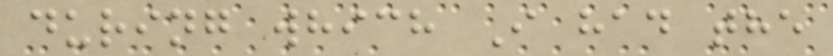during which I had the
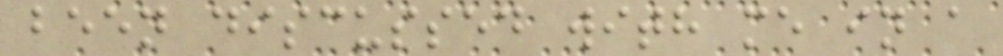been discussed with me in a
